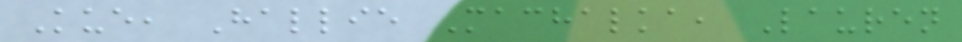Kue, Hallie Machalka, Lauren
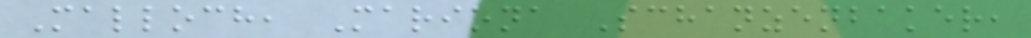Malloch, Mariona Schanzenbaker,
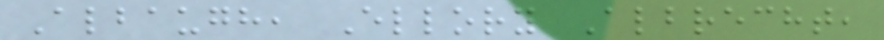Albaugh, Ellory Albrecht,
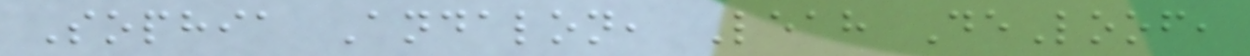Sophia Andalon, Leah DeLoof,
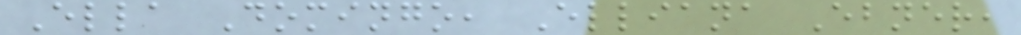Ella Domingo, Elliana Ebner,
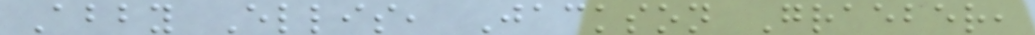Abby Ellis, Jackson Graeber,
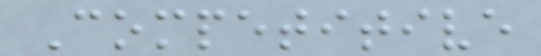Competitive
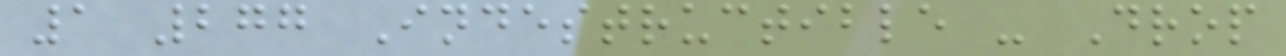1 277 Indestructible - Drop
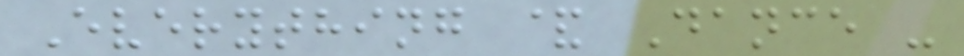Everything & Dance -
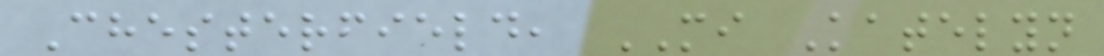Chesterfield, MI Katelyn
